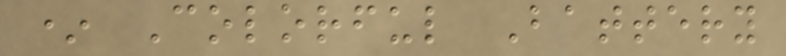* Colorful Battery
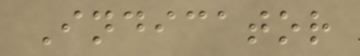Indicator
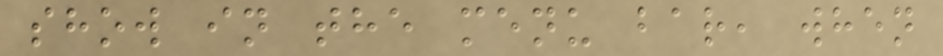show in the menu bar, when
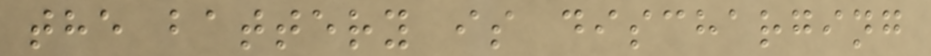the battery is discharging
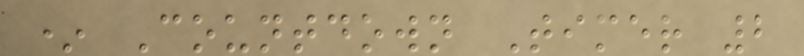* Countdown Timer 2
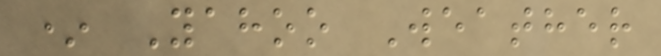* Yahoo Weather
